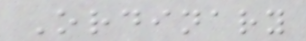Ordinary
